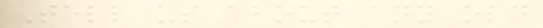Tell us about any old
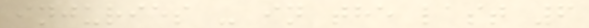injuries - in the last 6
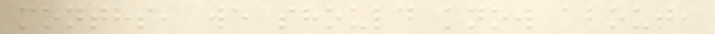months, we should know about,
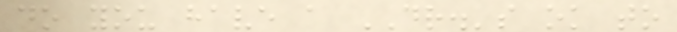do you have a DR.'s ok to
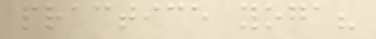practice yoga?
